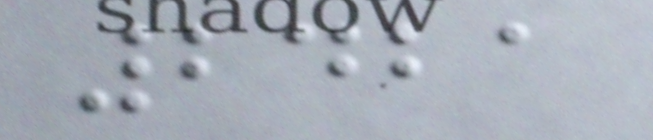2421
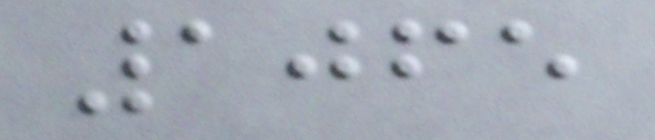1065
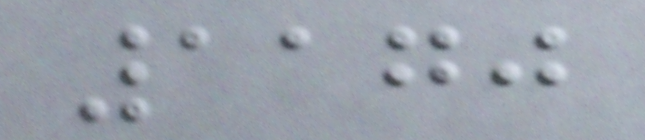1170
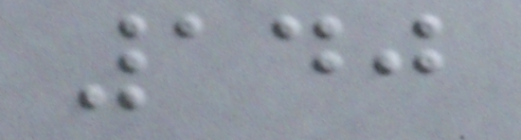140
